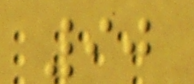90
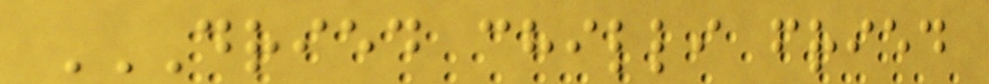DRIED CHILLI FRIED
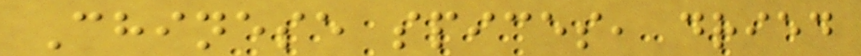Chinese spices, dried
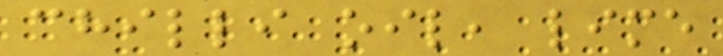chilli oil, lime
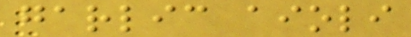garlic aioli
